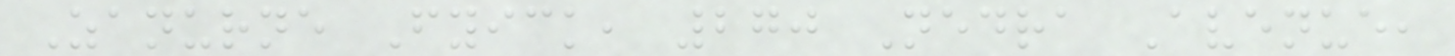Zanurne Fyick, 270 Nedra Avenue,
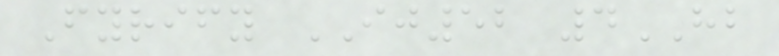Fyrify IJ52 4HB
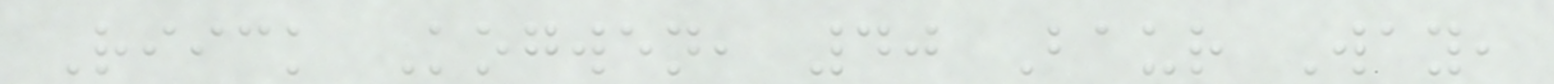Riick Kogwen, 40 Baur Way,
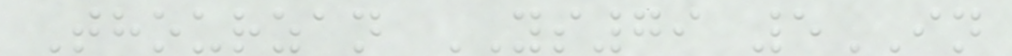Thourzan YS79 5IN
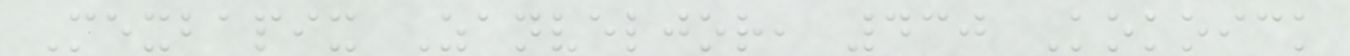Mexbapix Zanveljor, 430 Kokoick
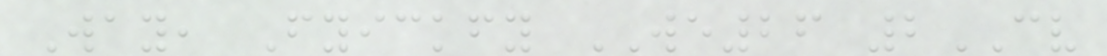Way, Fyickfy WE26 2CV
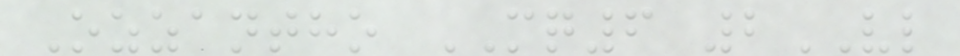Ozzantho MQ6 2VL
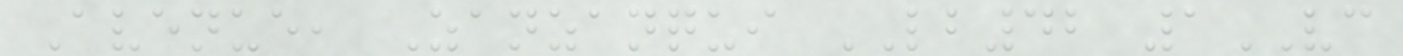Avenue, Zanzanqui LB42 1VC
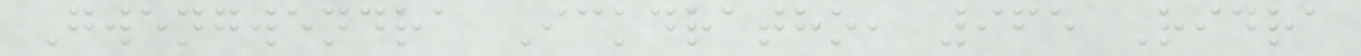Gwengwendra Ickdratho, 965 Ridra
